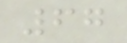67
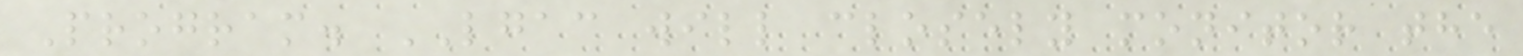Program. LGAC will closely monitor the
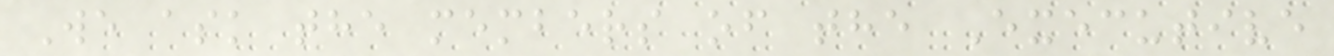We ask the members of the Executive
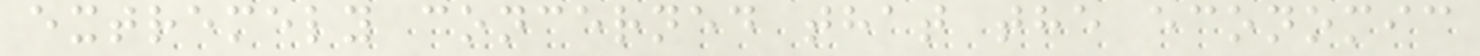extremely concerned that the economic
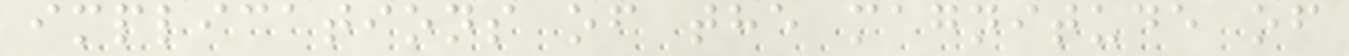implications of the magnitude of
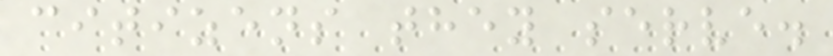citizens they serve.
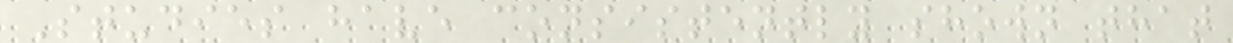Studies have consistently shown that
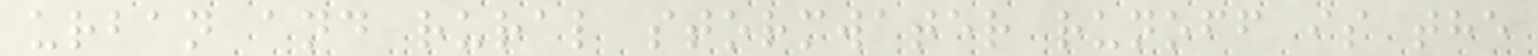urban and rural stormwater runoff is the
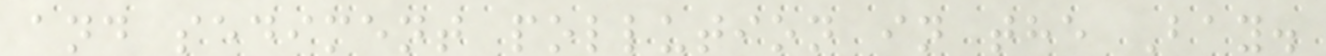and sediment pollution in the Bay.
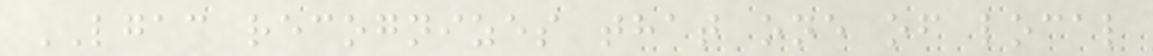LGAC recognizes that one of local
